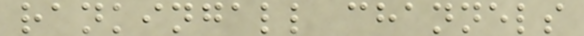rankingall channels
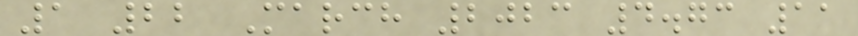1 22 March 2023 4.73 11
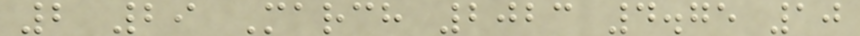2 29 March 2023 4.75 10
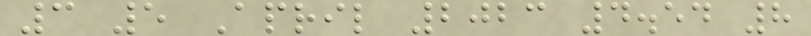3 5 April 2023 4.54 8
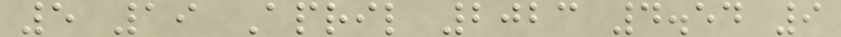5 19 April 2023 4.54 9
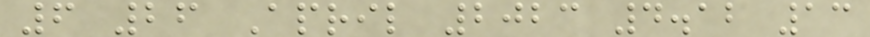6 26 April 2023 4.12 13
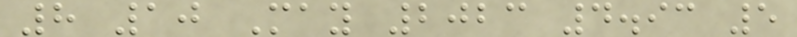8 10 May 2023 4.93 5
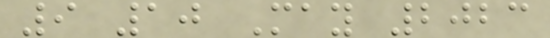9 10 May 2023
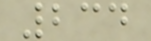234
